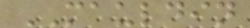MAULDIN
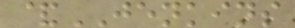&JENKINS
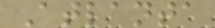Atlanta
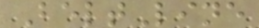BeltLine
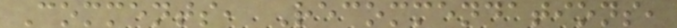Comments, Recommendations,
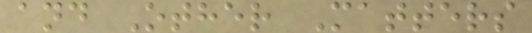and Other Matters
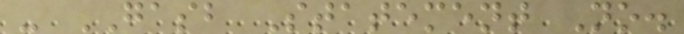- GASB Statement No.
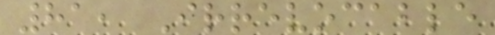81, Irrevocable
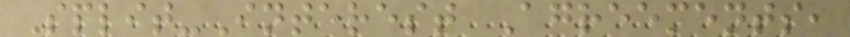Split-Interest Agreements,
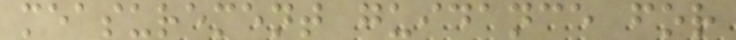measurement guidance for
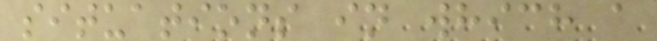situations in which a
